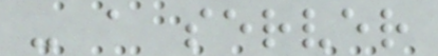- a server
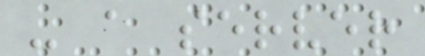- a server
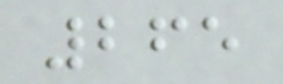265
